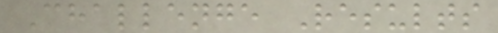Challenge Results
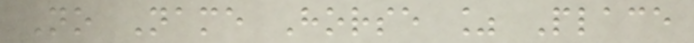No Name Horse % Place
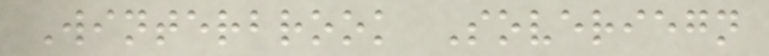Winterbrook Soveriegn
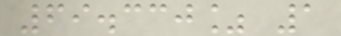69.330% 1
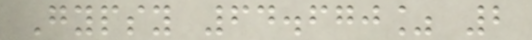Gypsy 64.670% 2
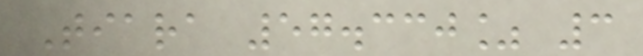Tiara 57.330% 3
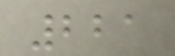221
